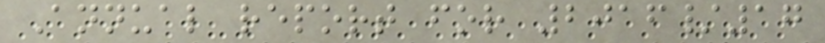Annual report for 2016/17
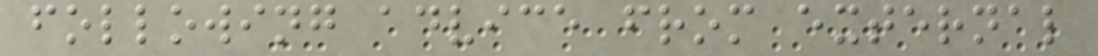following advice from external
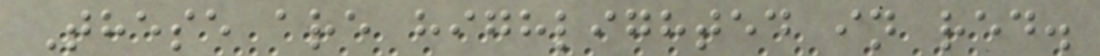These are highlighted in red.
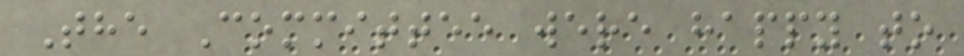The Committee were happy to
